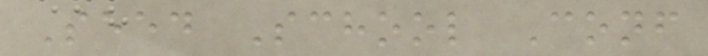Seed School Conf
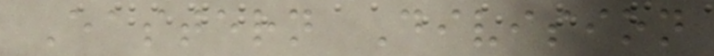Eastern Division
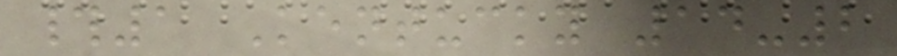#1 Kentucky 14-2
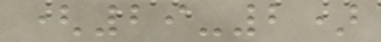(29-2)
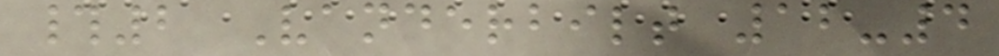#2 Vanderbilt 12-4
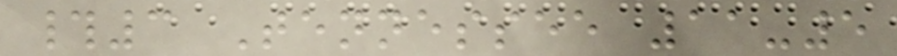#3 Tennessee 11-5
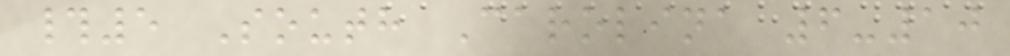#5 South Carolina 6-10
